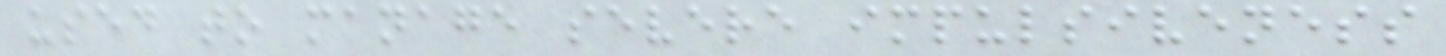used to manage severe impulsiveness
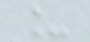_
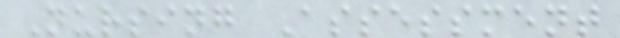Nursing Assessment
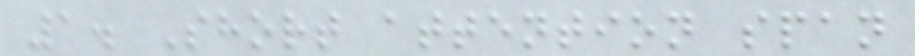1. Short attention span
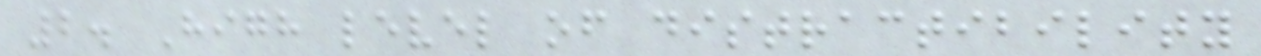2. High level of distractibility
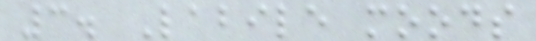3. Labile moods
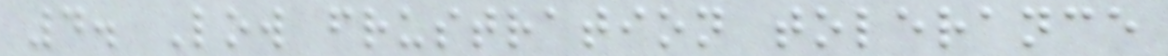4. Low frustration tolerance
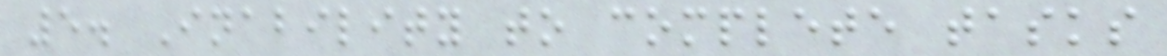5. Inability to complete tasks
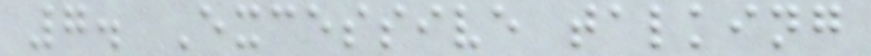7. Excessive talking
